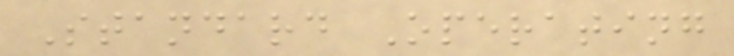Standard Operating
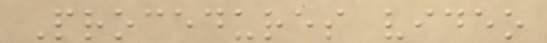Procedures video
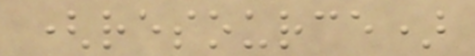(resource)
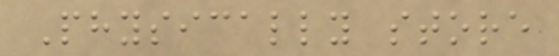Physically store
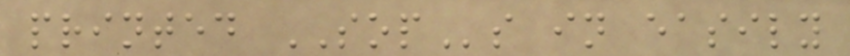printed SOPs in easily
